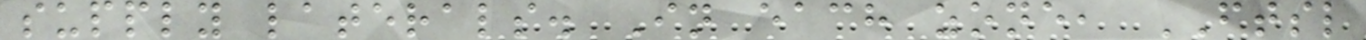supply laterals. In each zone, FTSL
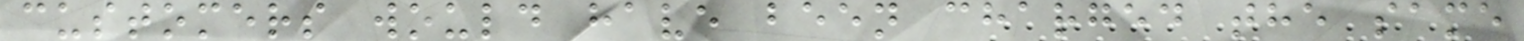customers would have been charged the same
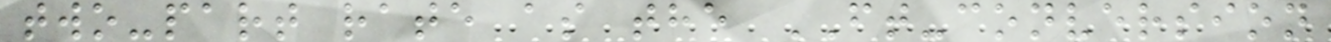two-part rate as the FT-conversion
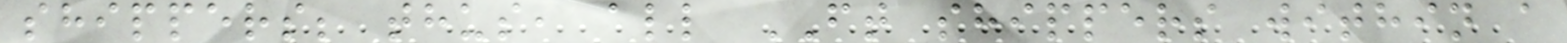shippers; thus, all FT shippers within a
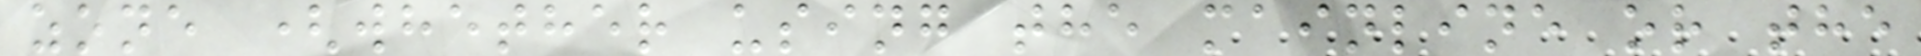zone (whether using the mainline or the
